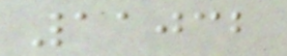11032
